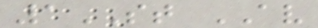1ST AV
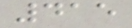415
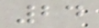24
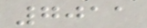7011
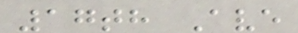17th Ave
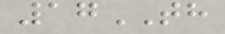17TH
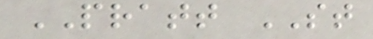PRATT ST
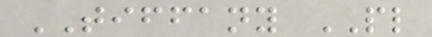TIFFANY PL
